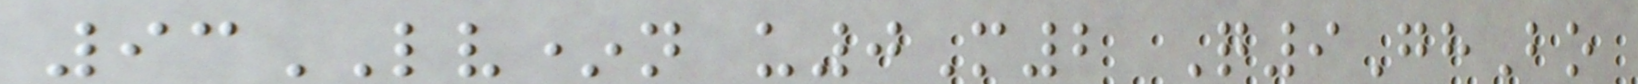93LV*n u0M2 Q9GhBo
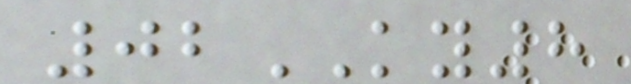02KY8
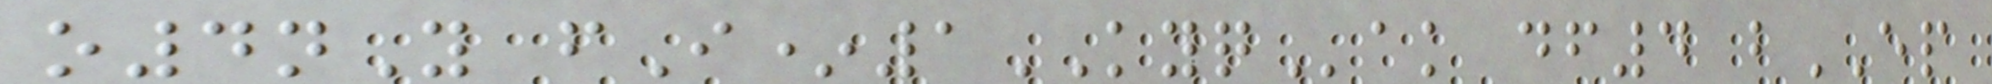o4nY fI*1KYQak df4 bEP
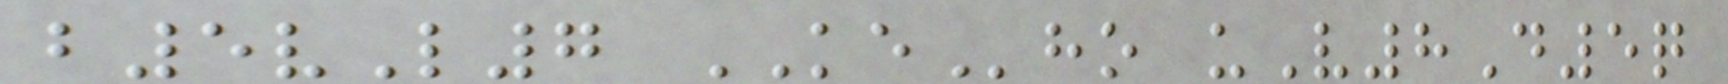b5vL7 KEho uV8D5q
